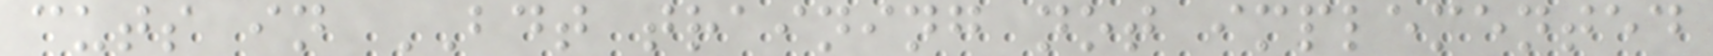cuts in BDT training not implemented
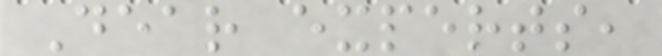Dear experts,
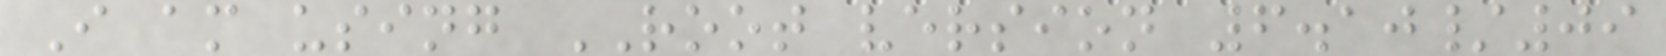I am using ROOT version 6.10/09
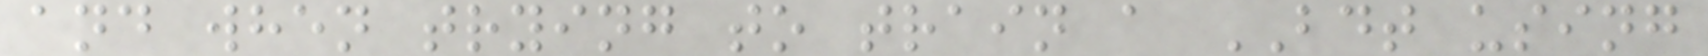and when trying to train a BDT using
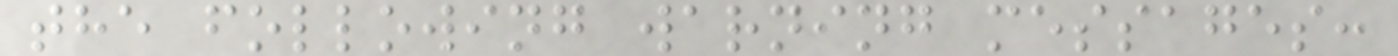the following warning messages:
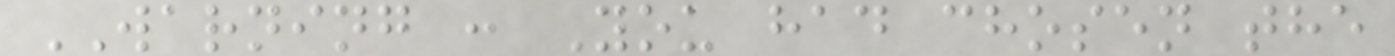WARNING : You had chosen the
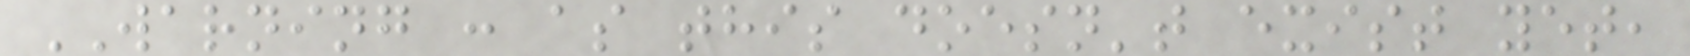WARNING : as this doesn't exist yet,
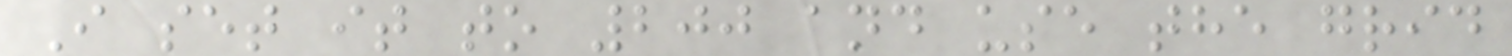I set it to 200 and use the grid
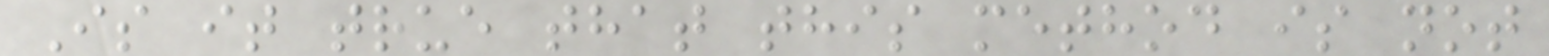Is it true that this method is not
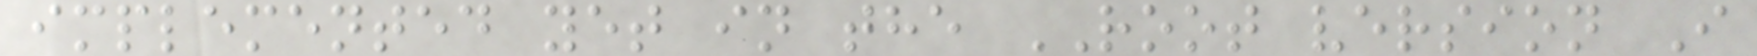implemented yet in the ROOT version I
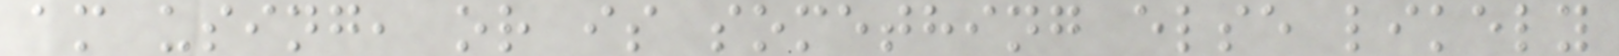am using, or is something else likely
